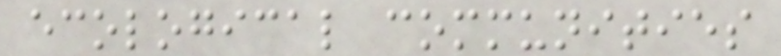ecological communities
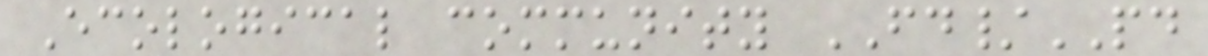Ecological community FD/PD
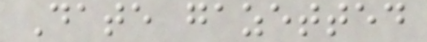Date gazetted
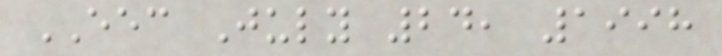EEC July 24, 1998
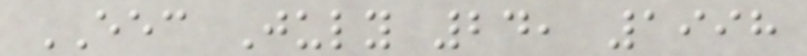EEC July 24, 1998
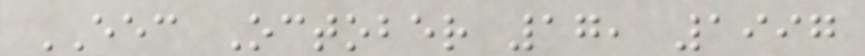EEC October 17, 1997
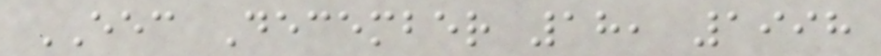EEC December 18, 1998
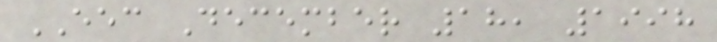EEC December 18, 1998
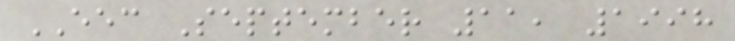EEC September 11, 1998
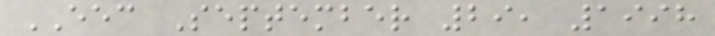EEC September 29, 1998
